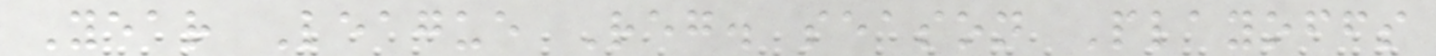Year League Reg. season Playoffs
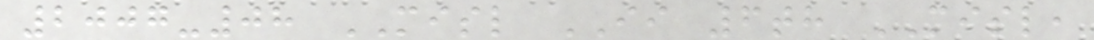2007-08 MISL II 6th MISL,
